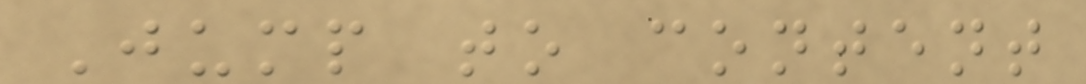Jump to content
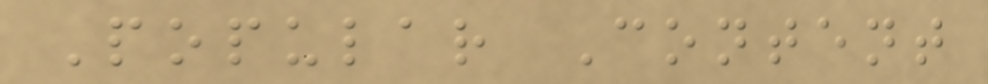Popular Content
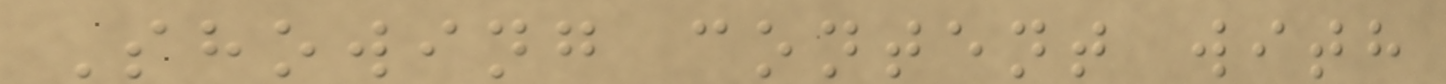Showing content with
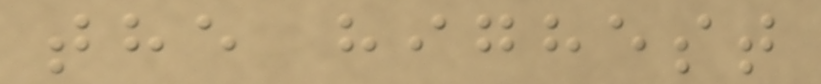the highest
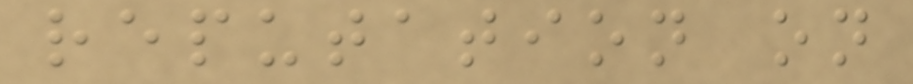reputation on
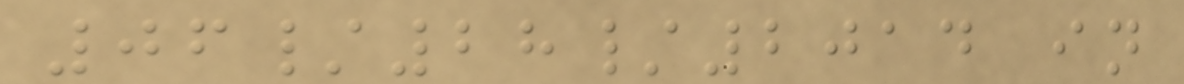06/28/2014 in
